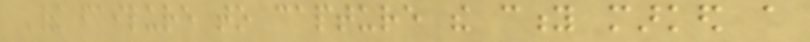Their failure to capture the city marked a
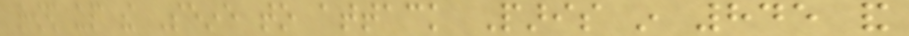rowed up the Seine to attack Paris in 845 and
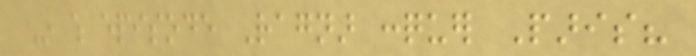In which episode Ragnar conquer Paris?
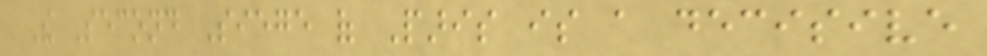The Second Siege of Paris is a decisive
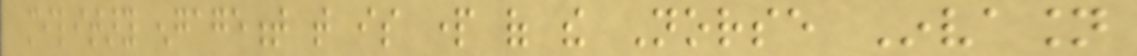military engagement that is part of the Norse Invasion
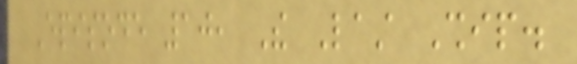Episode 10, The Last Ship.
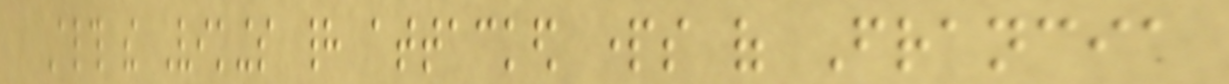Although the Vikings had attacked parts of Francia
